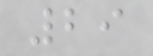29
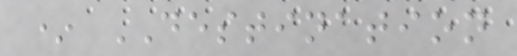* DESTINATION
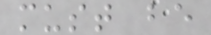must be
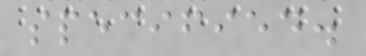specified.
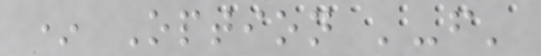* Option '-f'
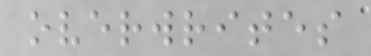overwrites
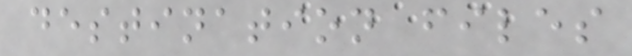destination files
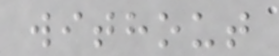without
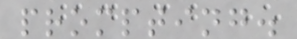prompting.
